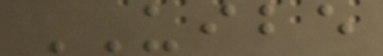UIBE
